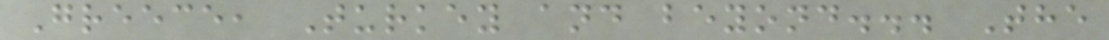Greece, Turkey and beyond... The
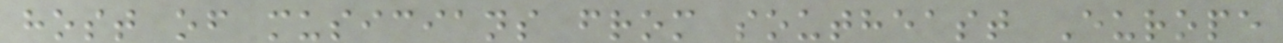host of musicians from southeast Europe
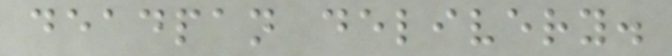deadpan delivery.
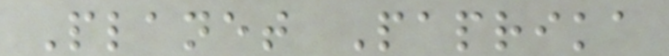Planet Paprika
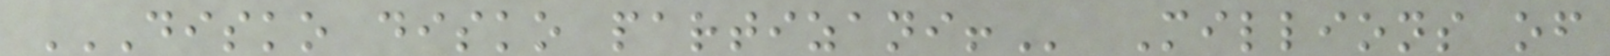DISKO DISKO PARTIZANI! Millions of
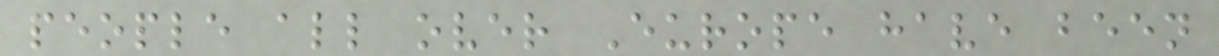people all over Europe have been
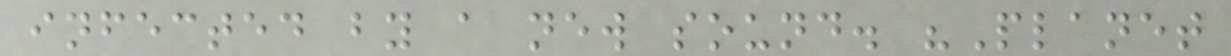infected by a new sound. "Planet
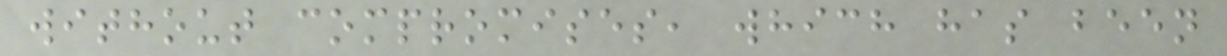without compromises, which has been
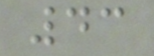43
